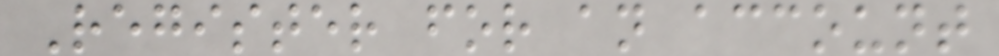Register for an account
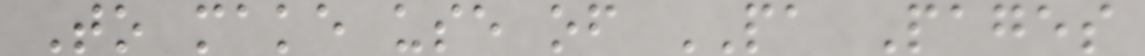To make use of PA Pages
